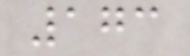173
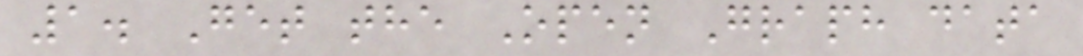1. Get the Open Graph data
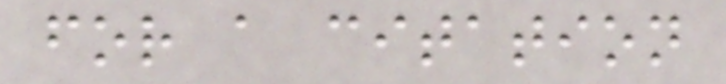for a citation
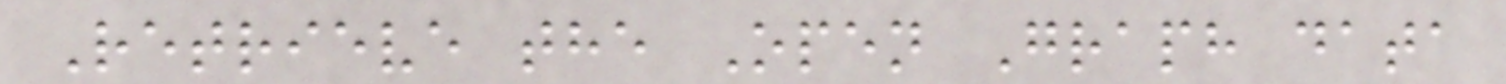Retrieve the Open Graph data
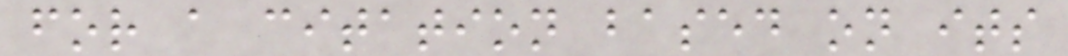for a citation based on its
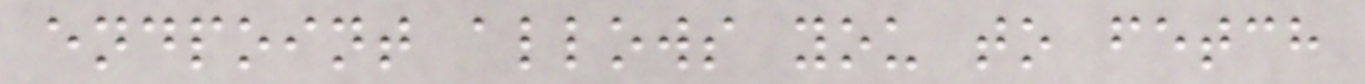endpoint allows you to fetch
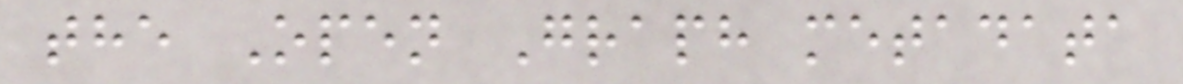the Open Graph metadata
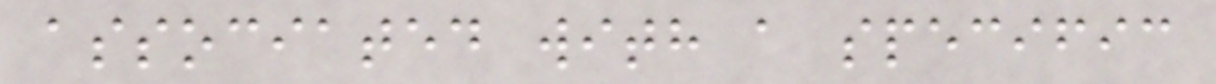associated with a specific
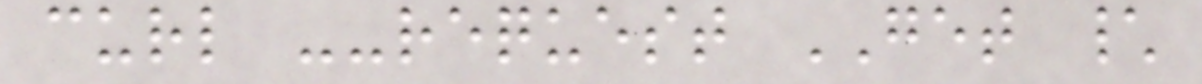curl --request GET \
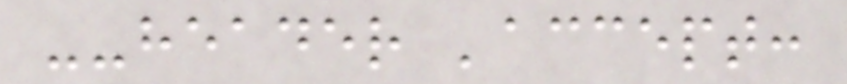--header 'accept:
